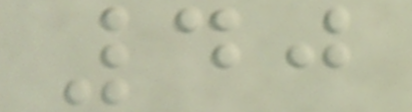40
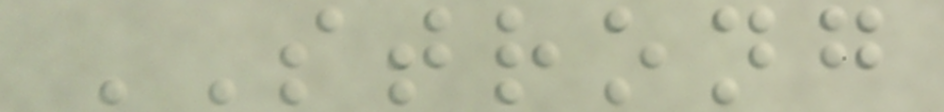STRONG
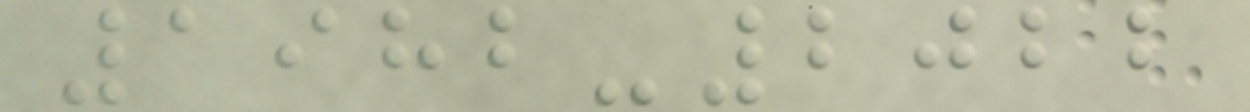1982-2022
